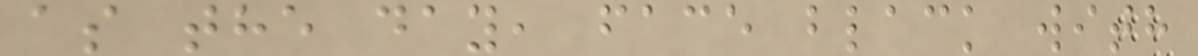as the day, face black with
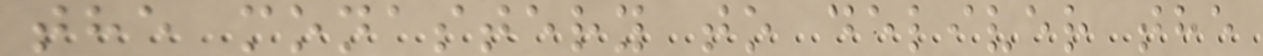the monastery to deliver the
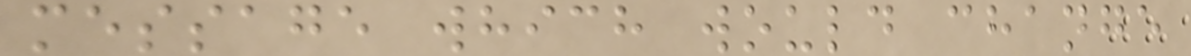message which would change
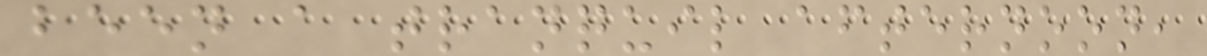been a tranquil afternoon,
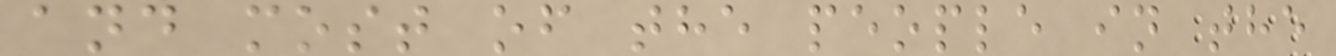and most of the people in the
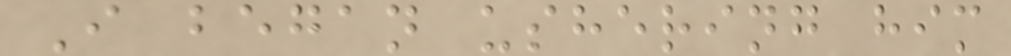I began ushering him
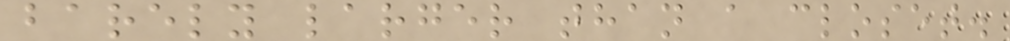barely larger than a closet.
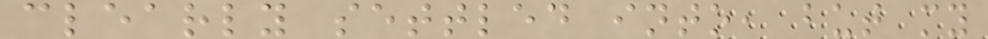clearly settled into, but my
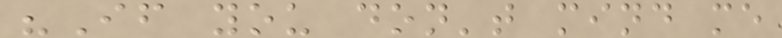"If you don't mind me
